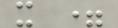x =
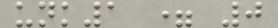unk1 = 0
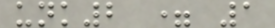unk2 = 1
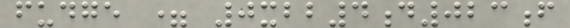fudge = 0xbb4d023f
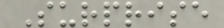Surprise
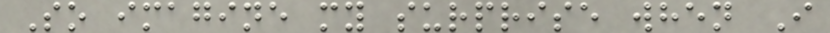So imagine my surprise when I
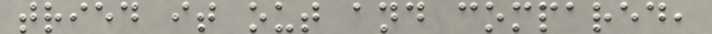tried it out and compared,
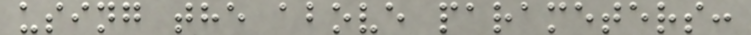using the above parameters:
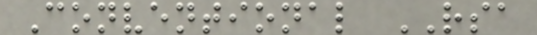Conventional RSA
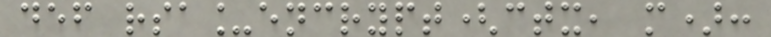def rsa_encrypt(ctx, m):
